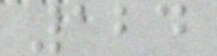124
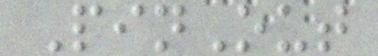PinOut
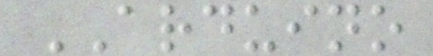ARDUINO
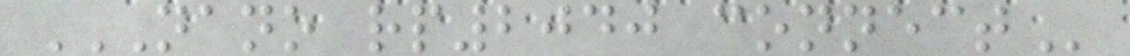NANO RP2040 CONNECT
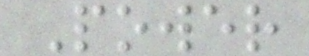Power
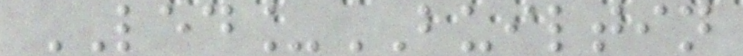LED_BUILTIN
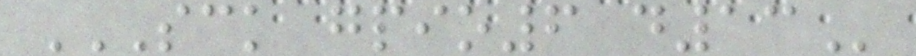SCK GPIO6 D13
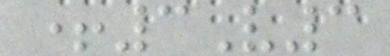+3V3
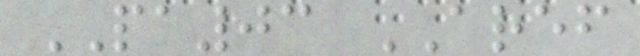PA03 AREF
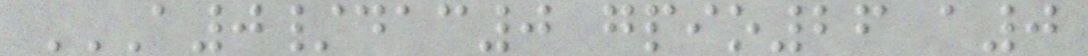A0/DAC0 GPIO26 A0
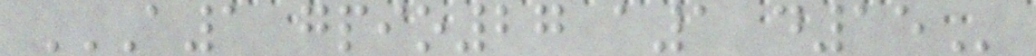A1 GPIO27 A1 D15
